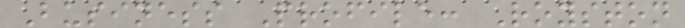Business Profile: Royston
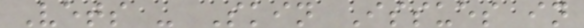Vets - Skin Issues in
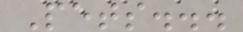Pets...
